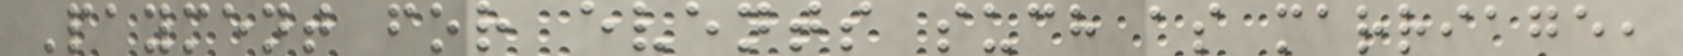Payment for events such as marriage,
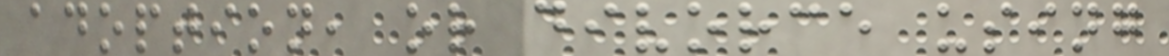adoption, or divorce using
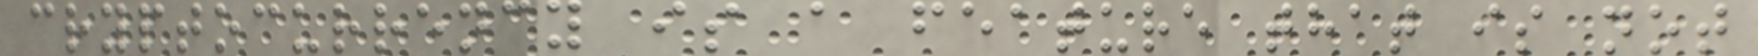cryptocurrency is a feature that is not
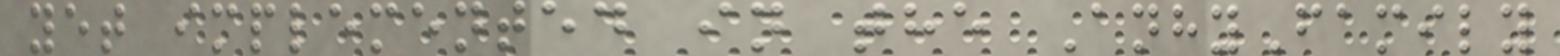yet implemented in the AnhyFamily
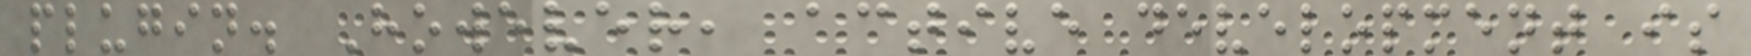plugin. However, active development is
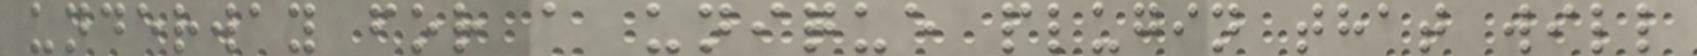underway for a unique plugin that will
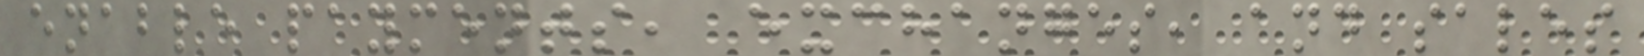enable payments, exchanges, and sales
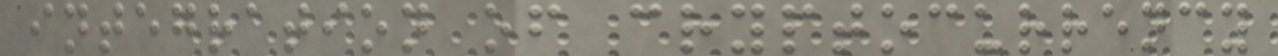integration of cryptocurrency
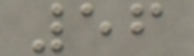56
